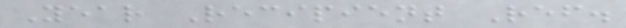Year Recipient Ref.
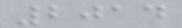2014
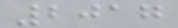2017
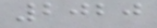2020
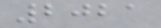2021
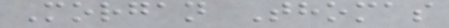Morgan Thomas
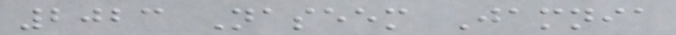2023 Naseem Jamnia
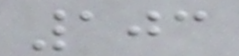103
